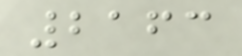2163
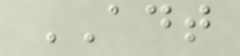ADT
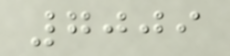7009
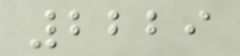2229
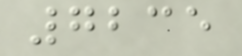7235
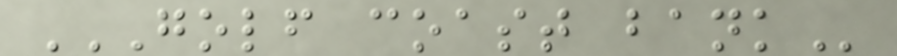GOLF COAST BANK
